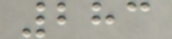283
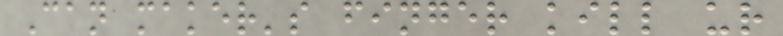Can maker's finger kill ur
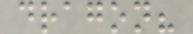dragon?
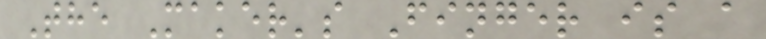The Maker's Finger is a
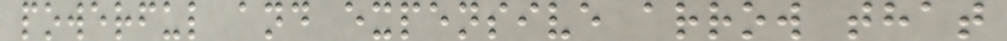powerful and expensive arrow that
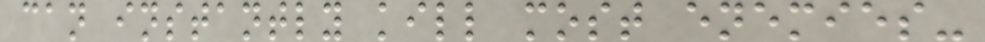can instantly kill most enemies-
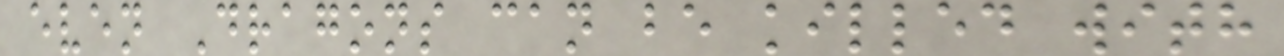even Dragons can be killed with
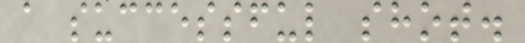a successful shot.
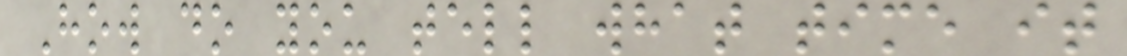How do you tell what time it
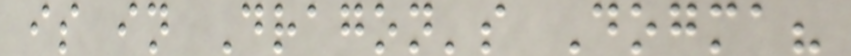is in Dragon's Dogma?
